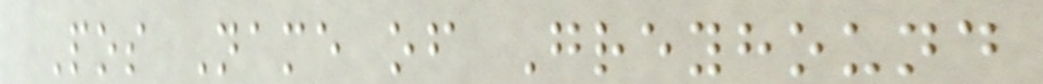Pos Name of Greyhound
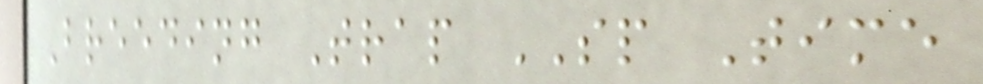Breeding Trap SP Time
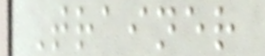Trainer
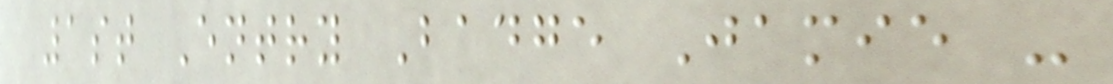1st Entry Badge Jamie -
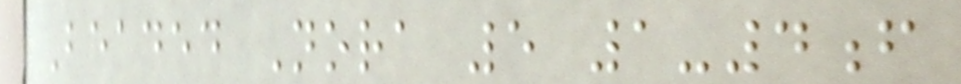Beaded Nora 5 1-4f
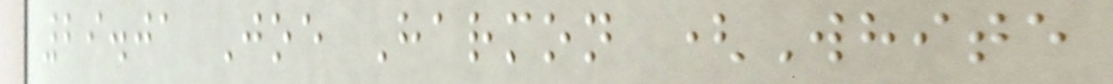29.01 Joe Harmon (White
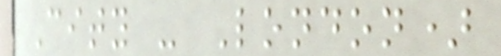City - London)
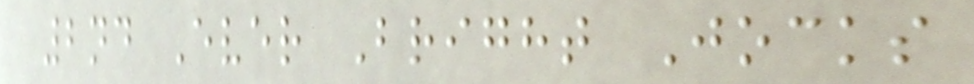2nd Ever Bright Jocks
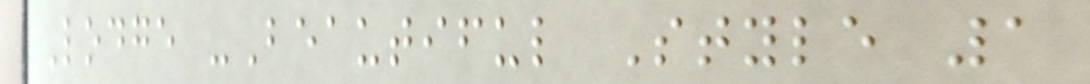Lodge -Beautiful Style 1
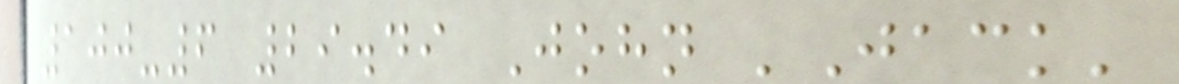100-6 29.49 John 'Jack'
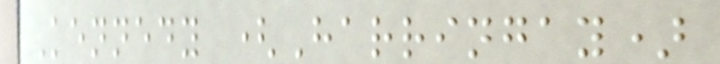Kennedy (Harringay)
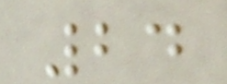24
